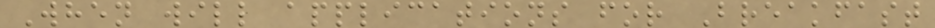When will applications for Breakfast
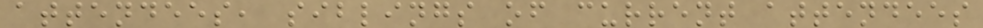attendees, siblings of current attendees
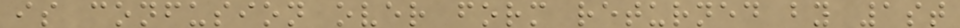is confusion over form returned by 1st
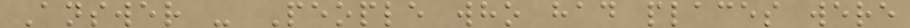Answer - People who had places were
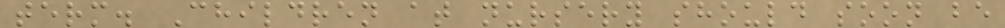term. Children at nursery should soon be
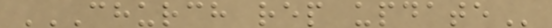CHURCH REP UPDATE
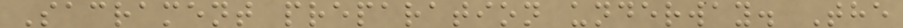Sacrament preparation underway. The
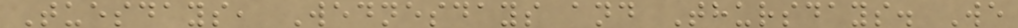Tuesdays, Wednesdays and Thursdays. We
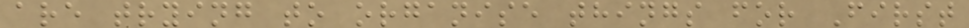are trying to organise things for First
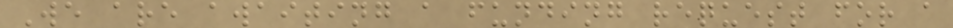We are awaiting a funding request for a
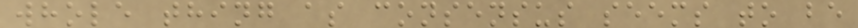whole thing as consensus seems to be
